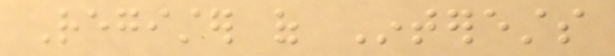Register of Interests
